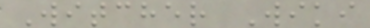Witcher Wiki
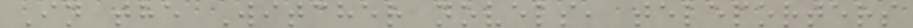In the Witcher novels, teleporters
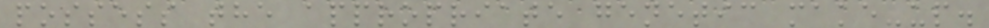possess the appropriate genetic make-up.
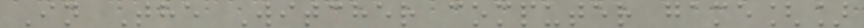In The Witcher computer game[]
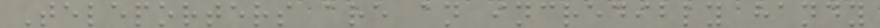Teleporters are an incredibly handy
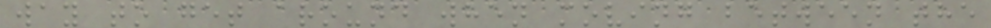way to get around when moving between the
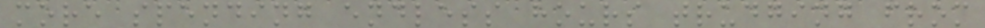more spending endless hours trudging from
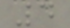4
